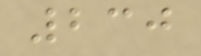230
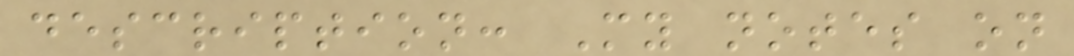description: My notes on
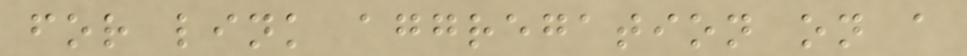for link aggregation on a
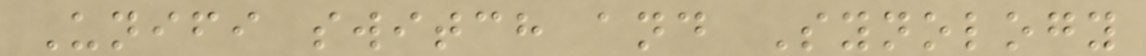Unifi switch and Synology
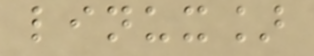linux]
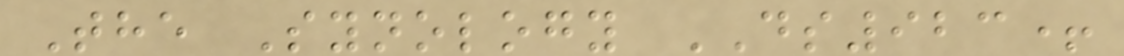The Synology DS923+
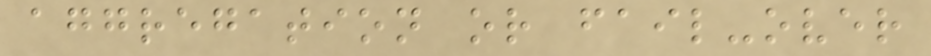aggregation or fail-over
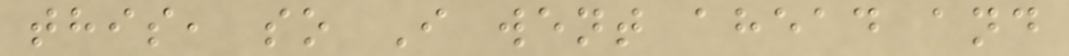this, so I went ahead and
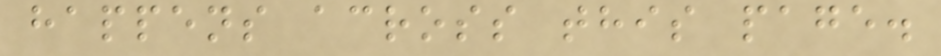happens across this page.
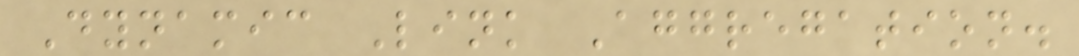Dynamic Link Aggregation.
